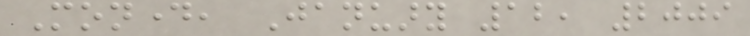Monday, January 12, 2009
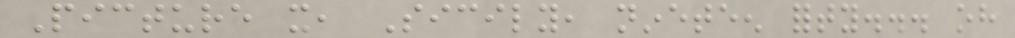Picture it, Sicily, nineteen forty... oh
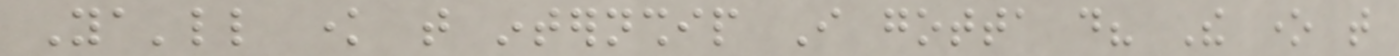Ya'll know that internship I gotta do? The one that
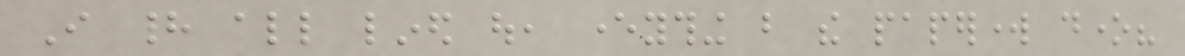I had all lined out, everything but the paperwork done?
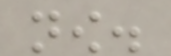now.
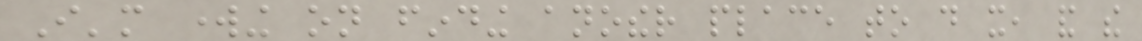I'm working on finding another place to do it, and the
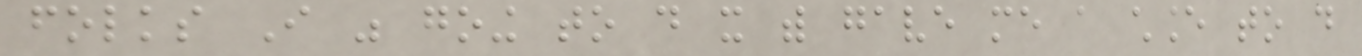folks I was going to do it with gave me a chance to do
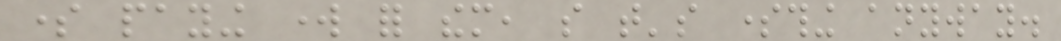some paying work for them, so that's something anyway.
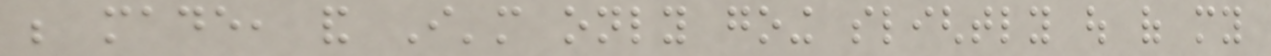be made, and I'm only going slightly out of my
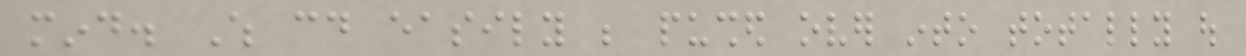mind. Which could easily be pushed over into totally out
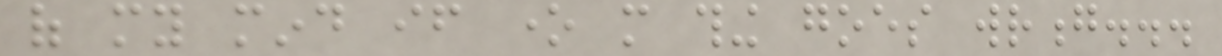of my mind if one more thing goes wrong...
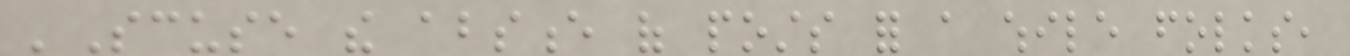'Scuse the absence of posts for a while folks,
